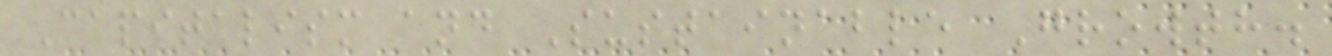Capitalism and Sustainable Growth.
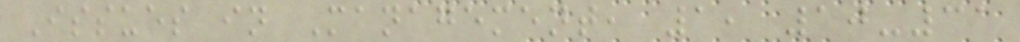Issues in Management, 1, 10-31
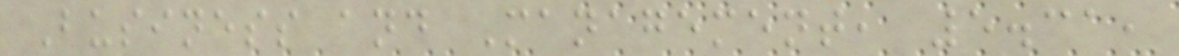Business and Management, 5.31,
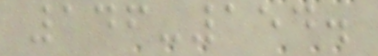146-154.
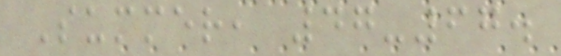Summer, 47-67.
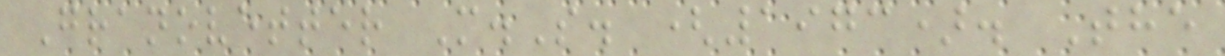Granovetter M.S. (1973). The
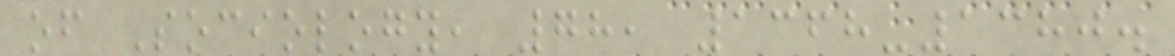of Sociology, 78, 1368-1380.
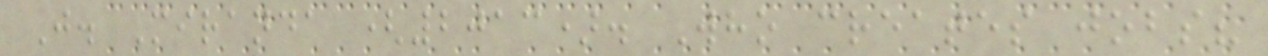J. Miranda (2013). Who creates jobs?
